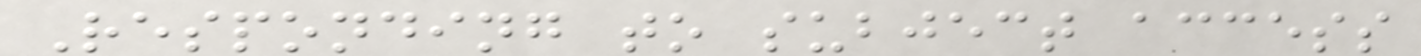Responding to subject access
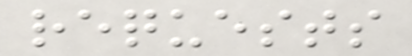requests
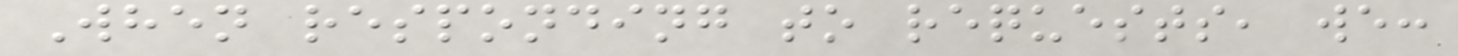When responding to requests, we:
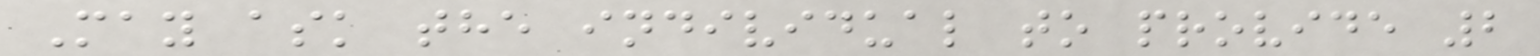May ask the individual to provide 2
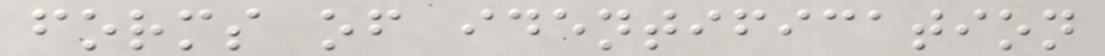forms of identification
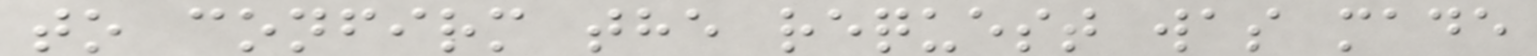to confirm the request was made
